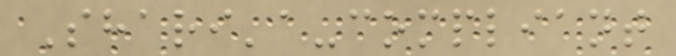Shari'a-compliant
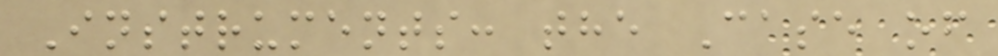Instruments: the Case of
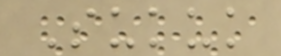Sukuk
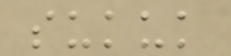sukuk
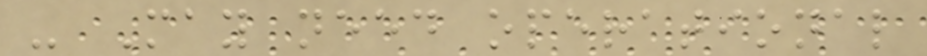- May need operational
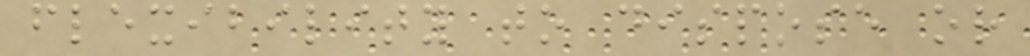flexibility to dispose or
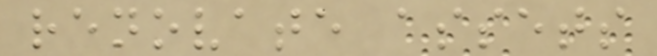renovate assets
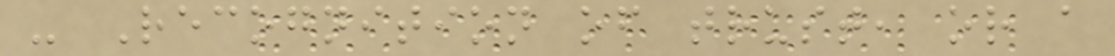- Recognition of trust, or a
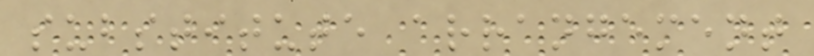substitute arrangement
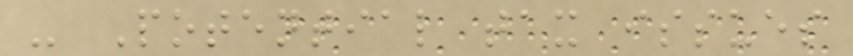- Potential tax issues
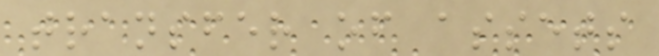transfer of assets
